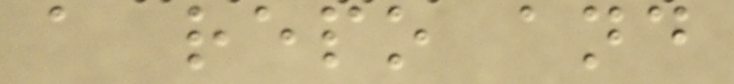a repo and
